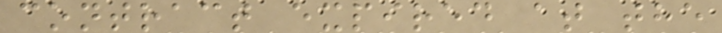contract expired at the
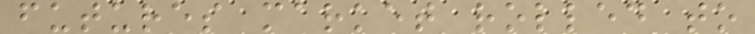futures market rolled to
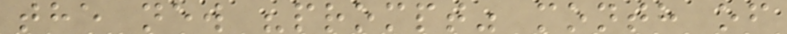the new "prompt" month of
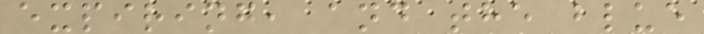expiring, and the blue
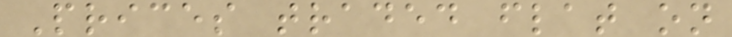Prices traded flat on
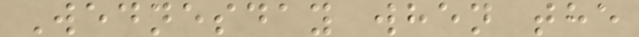Wednesday when the
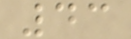43
